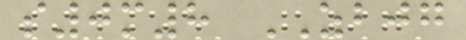s0m8 ZBJG
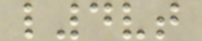l4vt
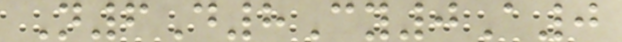N6D8Cy0A0
